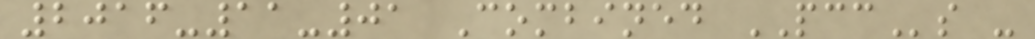2016-11-01 Combined PCCs -
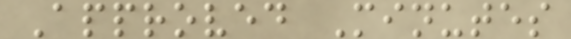Approved Minutes
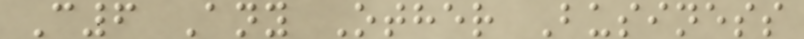C6 Any Other Business
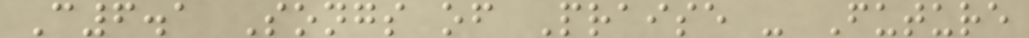C6.1 Songs of Praise - Future
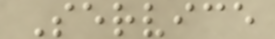Service
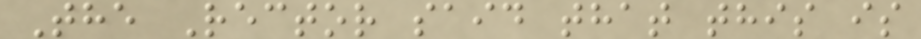The Rector said that this is
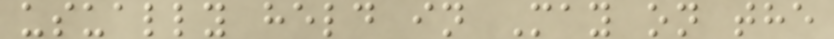usually held in May on the
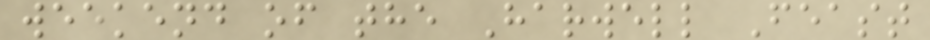weekend of the Harwell Feast
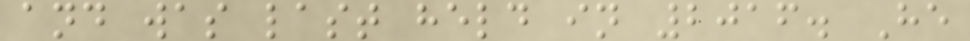and was last held in 2016. He
